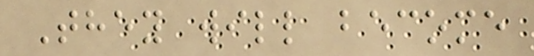They will become
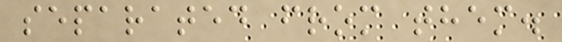separated from them.
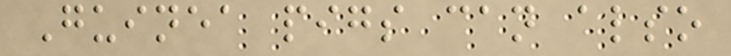Guinea pigs can also
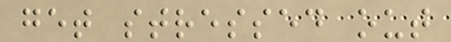get stressed out
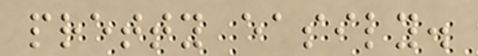pretty easily.
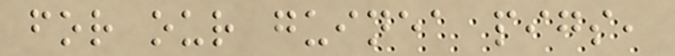for our guinea pigs,
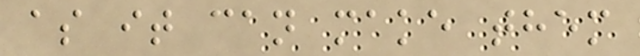as it can make them
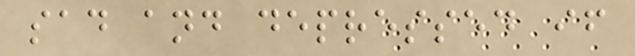sad and depressed if
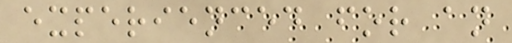experienced for an
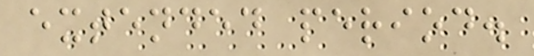extended period.
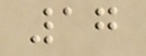17
